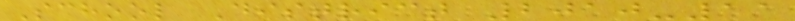School District 2010-11
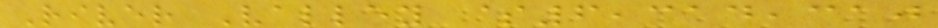River Valley $6,314,310
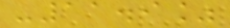-11.9%
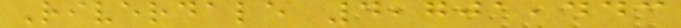Riverdale 4,701,443
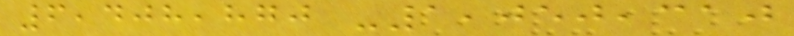6,408,870 -1,050,310
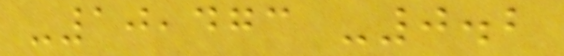-10,473 -0.2
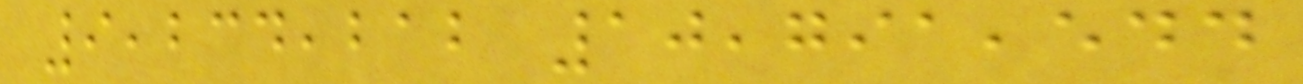9,234,212 10,791,544
